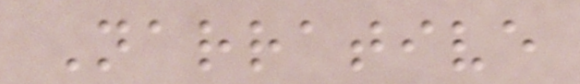Narrative
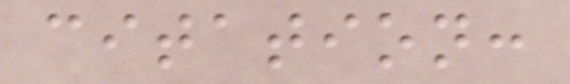citation:
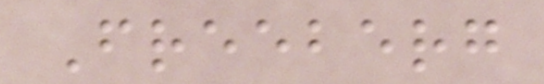Freeberg
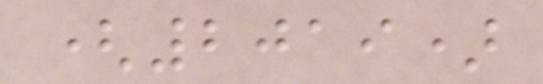(2019)
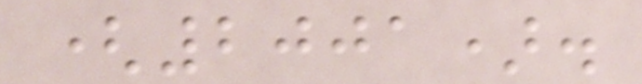(2001).
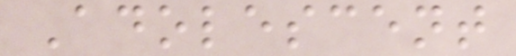Adolescent
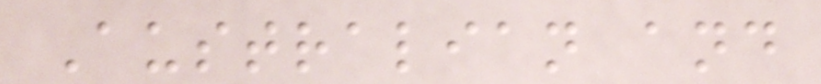Australian and
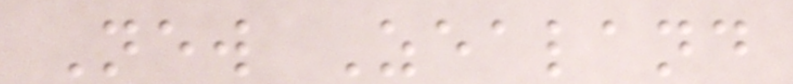New Zealand
